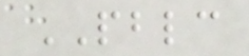PBLC
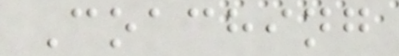Coaching
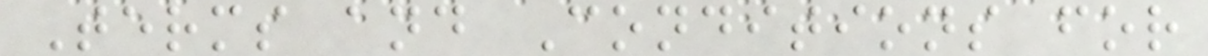Terms and Conditions for
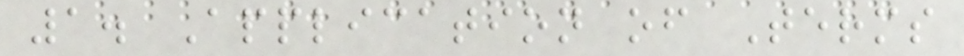1. Application of Terms
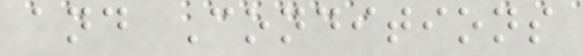and Conditions
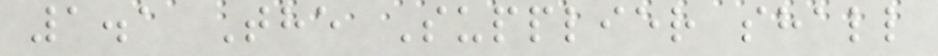1.1 The Supplier shall
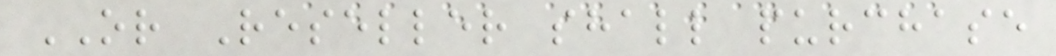OR Reseller shall purchase
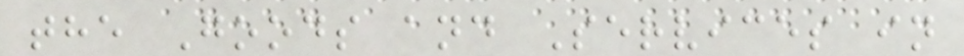the Goods and Services in
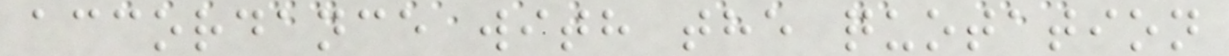accordance with the quotation
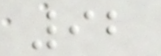92
